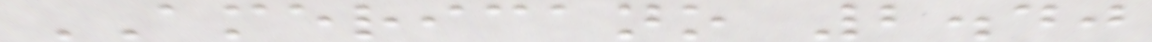AMERICANO 2.40
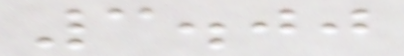3.00
